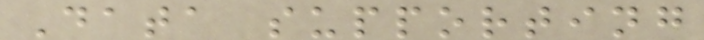Data supporting
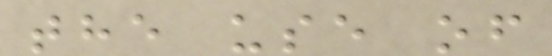the use of
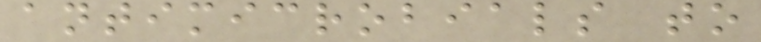antimicrobials to
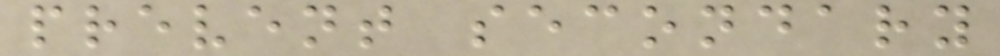prevent secondary
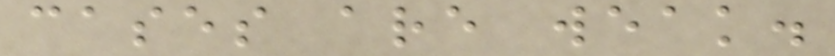cases are weak.
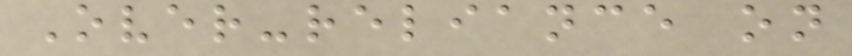Over-reliance on
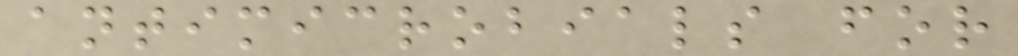antimicrobials for
